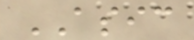ASIC
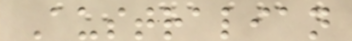Australian
